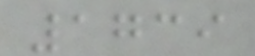1739
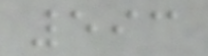593
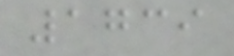1739
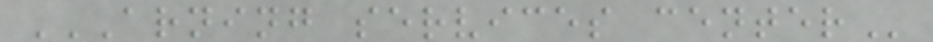ARNING SERVICES CENTER
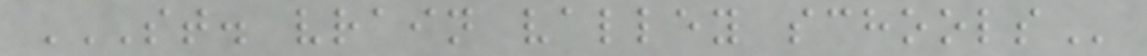ST. VRAIN VALLEY SCHOOLS
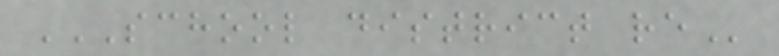SCHOOL DISTRICT RE
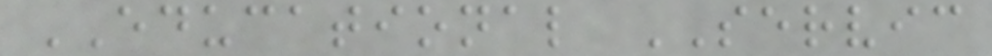EDUCATIONAL SERVIC
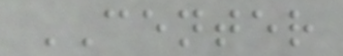CENTER
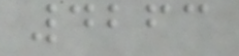4263
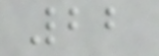22
